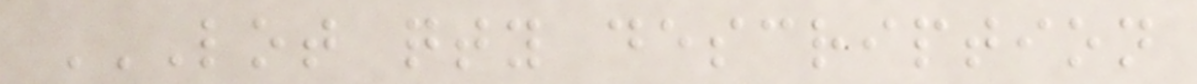LOT QTY DESCRIPTION
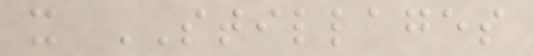x STILLAGES
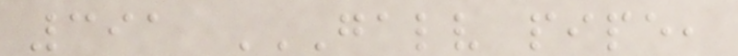391 GALV PIPE,
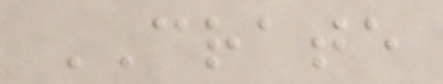CRATE
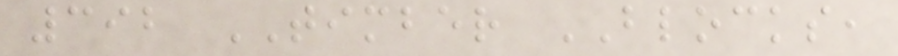392 TIMBER BLOCKS,
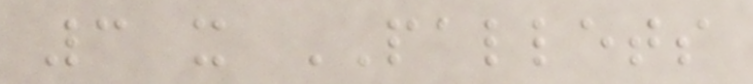3 x PALLETS
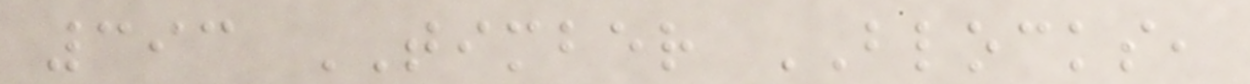393 TIMBER BLOCKS,
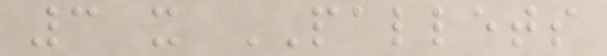3 x PALLETS
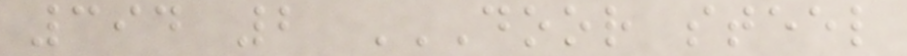394 2 DOOR STEEL
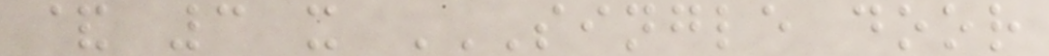& 3 x SINGLE DOOR
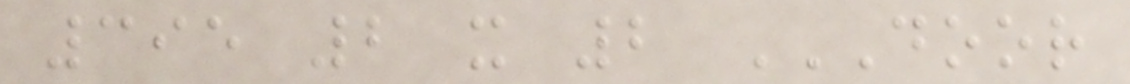395 2 x 2 DOOR
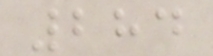284
